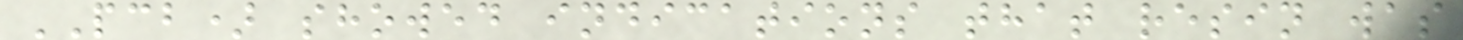PCB) showed indications that resin was
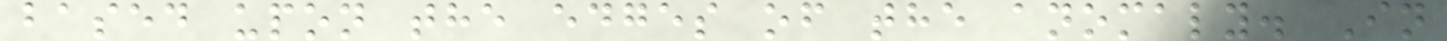based upon the edges of the anomaly. In
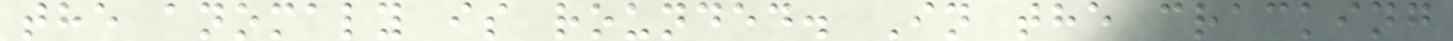the anomaly is rounded. In the cracking
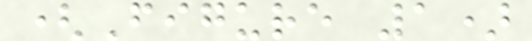(Figure 1)
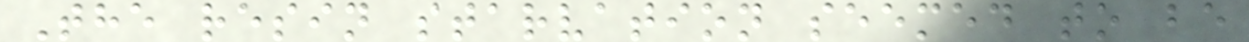The resin starvation seemed to be
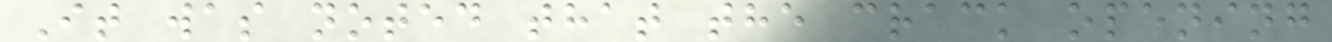It was noted that the crack opening
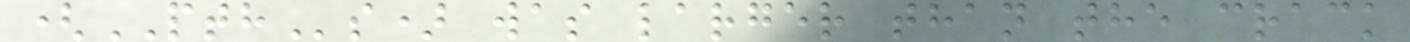(PTHs) was larger than the crack
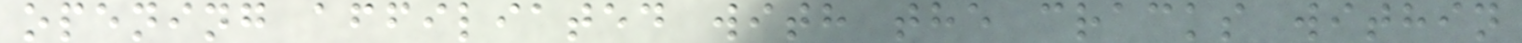opening affiliated with the cracks within
